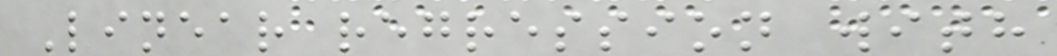Linear regression with
